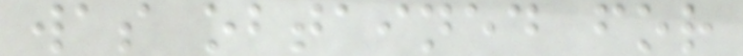was obtained for
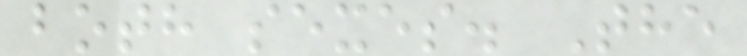both sexes. The
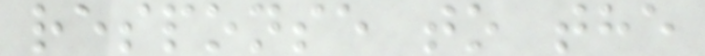response to the
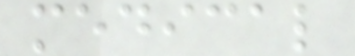medical
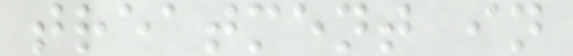treatment in
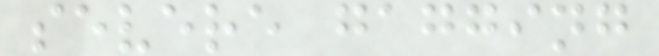severe gagging
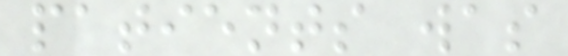patients was
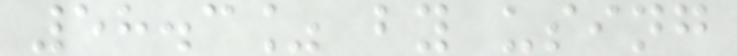58.3% by using
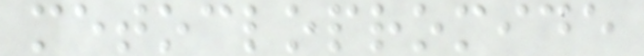metoclopromide
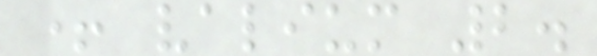+ valium 2.
